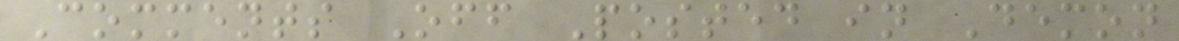Comments Off Posted in Demon
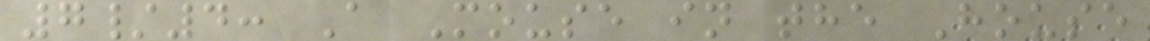7/4: A Mouse in the House
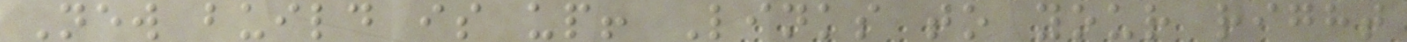New build is up! Links to your right
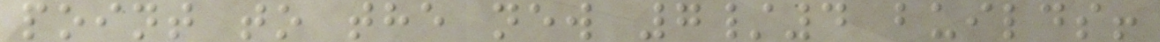point to the new 7/4 builds!
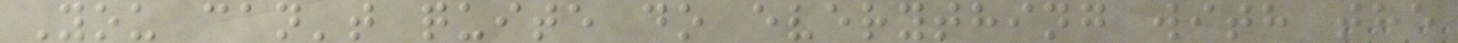You can't quite do everything with the
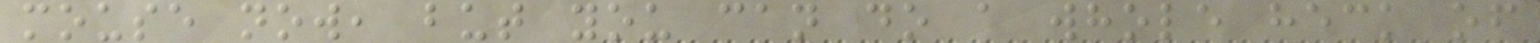mouse now, but you can do a whole heck of
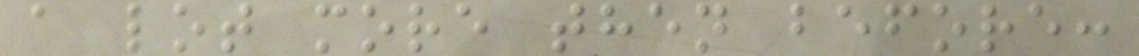a lot more then before:
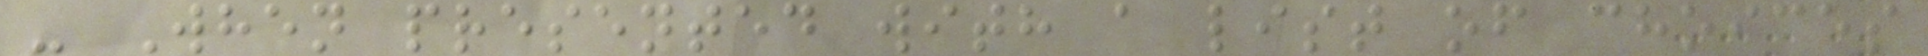- When presented with a list of choices
